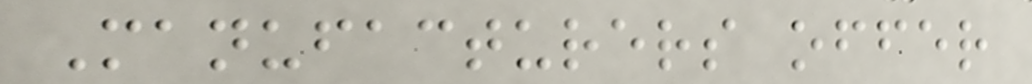Manufacturers offer
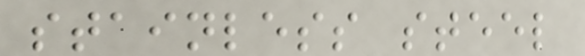stainless steel
